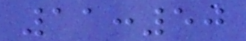11:50
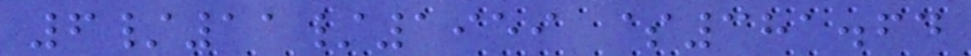6/11/1959 $381.64
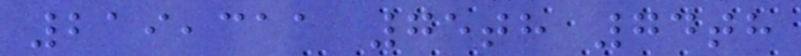219,311 75th 74th
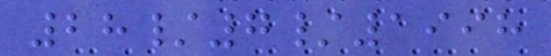28/7/1998
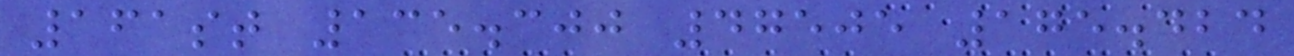161st 135.300 47505 175.424
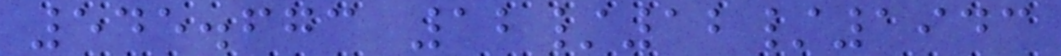545.673 12/12/1943
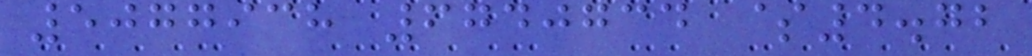5077938 6740734 $4.72
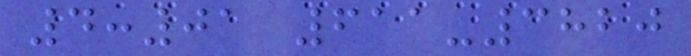4:01 611-3820
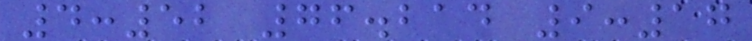4:52 76.214 9:17
